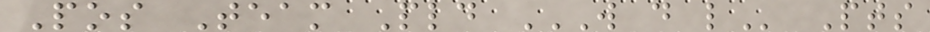Pos Team Pld W D L Pts
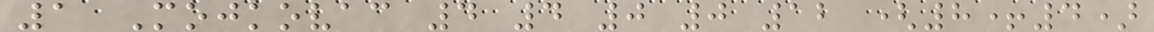1 Mojkovac 4 4 0 0 12 (8+4)
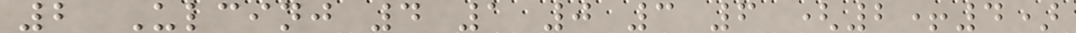2 Ulcinj 4 1 0 3 6 (2+4)
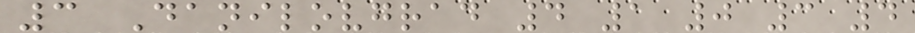3 Danilovgrad 4 1 0 3 4
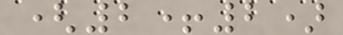(2+2)
